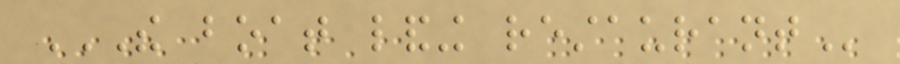THE BOAT LANDING RESTAURANT
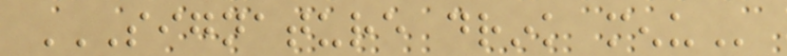SIGNATURE DRINK MENU
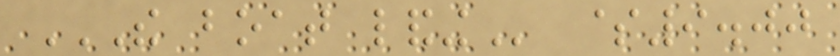THE BOAT LANDING $9.00
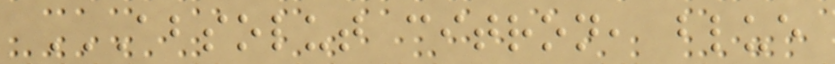ABSOLUT CITRON, BLUE
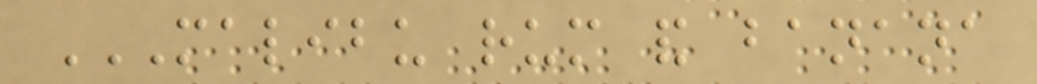MALIBU RUM AND BANANA
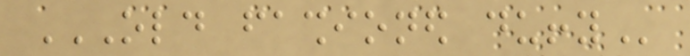OLD FASHIONED DUFFY
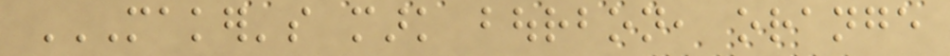MAKER'S MARK BOURBON, ORANGE
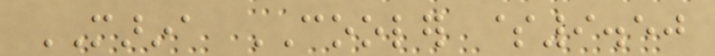MARINA COOLER $9.50
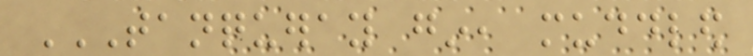TANQUERAY GIN, MUDDLED
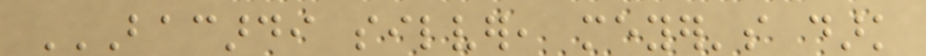BACARDI SILVER, MEYER'S DARK
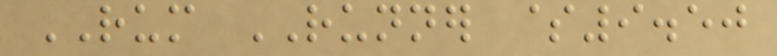RUM RUNNER $9.50
